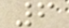6
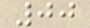00
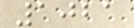1021
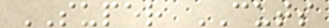SUPER CUTS
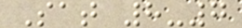Sat 8-7
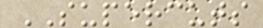SUPERCUTS
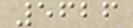5626
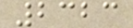2323
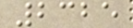2325
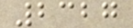2327
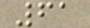61
